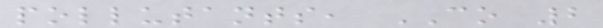pollutants, CO 2
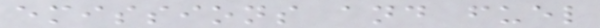emissions and fuel
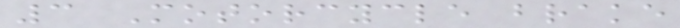3 Motorcycle brake
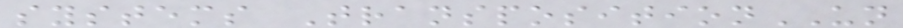systems TranspositionUN
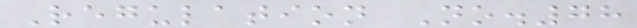Regulation No.78
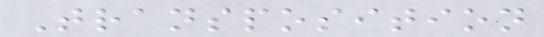Transposition
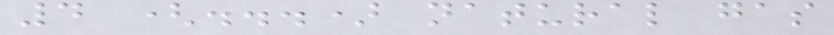4 (...) natural gas
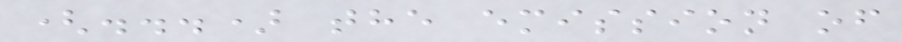(...) the emission of
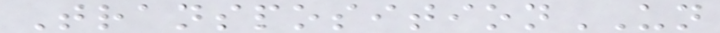TranspositionUN
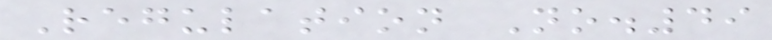Regulation No.49
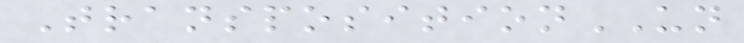TranspositionUN
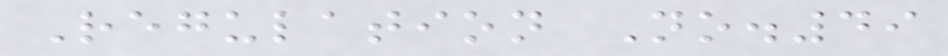Regulation No.49
